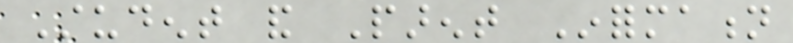Student and Parent Information
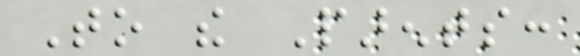To the Parents:
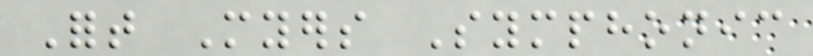Fort Myers Symphonic
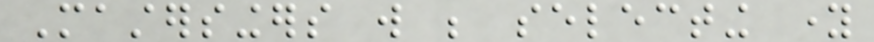Mastersingers will be selecting young
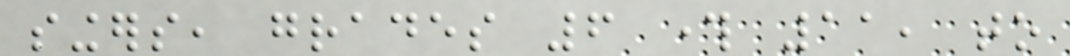singers, grades 6 through 11, to
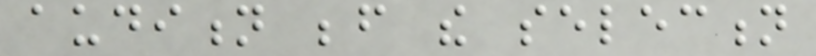audition before the selection
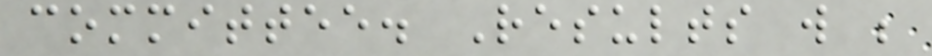committee. Results will be
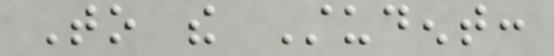To the Student:
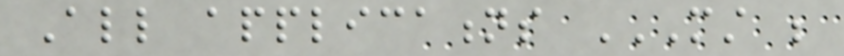All applications MUST BE
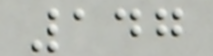147
